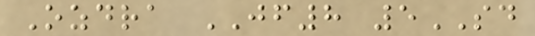Ozdra JF8 5SD
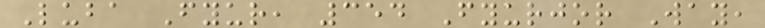Luba Fyur, 354 Fyurjor Way,
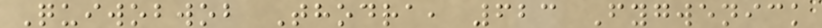Quiwobwob Thodra, 623 Fygwenick
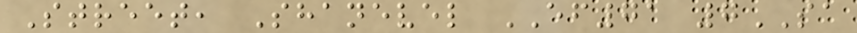Street, Shanevel EF71 7SA
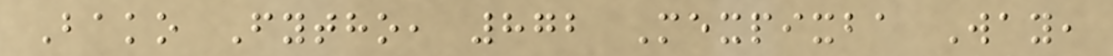Bako Fytho, 872 Mexpixba Way,
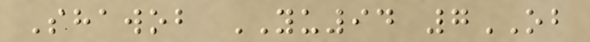Shawob YU94 7OB
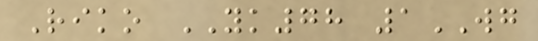Riko YK78 1WG
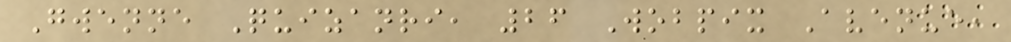Gwenne Quizanri, 26 Wobpix Avenue,
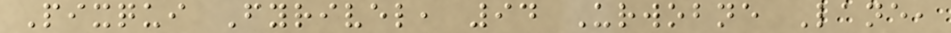Pixqui Fyrivel, 94 Urwobne Lane,
